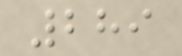289
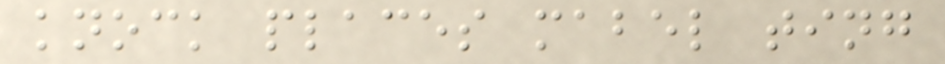knock places mabel ting
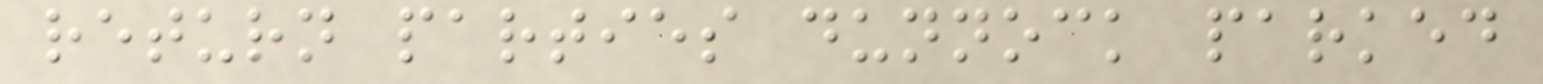return parties dunnock parked
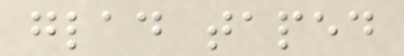glad taped
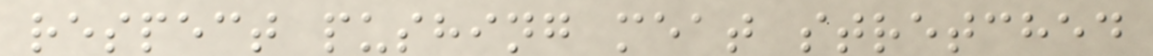respect pushing meat stretched
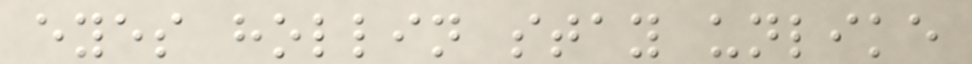eyes hollin stay unlike
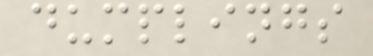dumplings
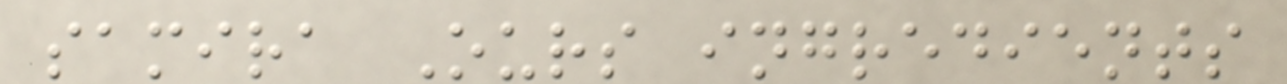samira Ours ingredients
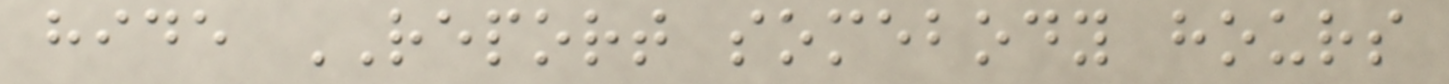hide REPORT somebody hours
